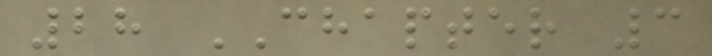28 CHAPTER 3
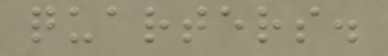quarters.
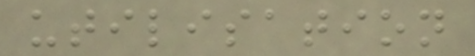utilisation
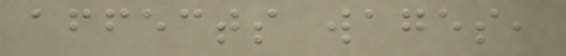affects wages,
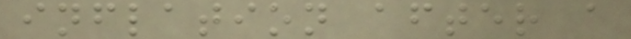inflation after a
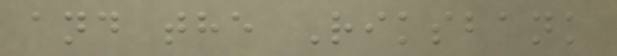and the Riksbank
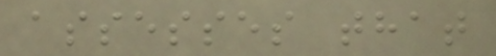assesses that
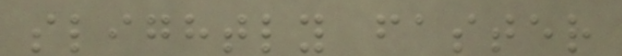slightly faster
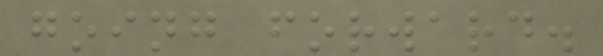going forward.
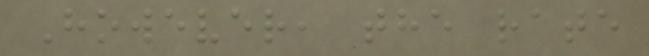However, the rate
